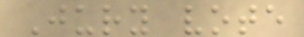Jury vote
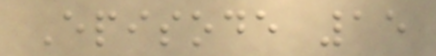Episode 15
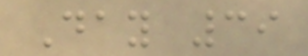Day 39
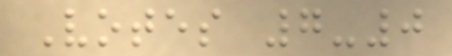Votes 7-0
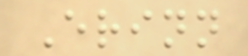Erinn
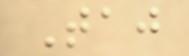Taj
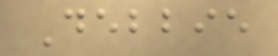Debbie
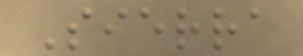Sierra
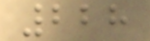228
